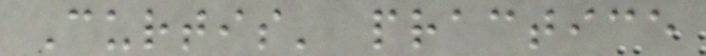Curtis' practice
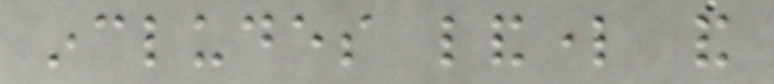includes landlord and
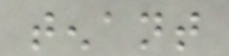tenant
